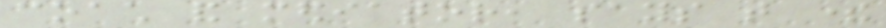coach and mediator, says that there
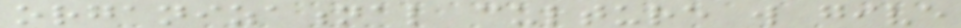organizational culture will give
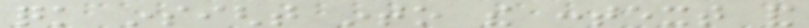quick insight into the context and
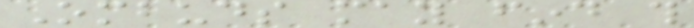Ombuds may find this
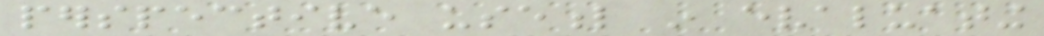perspective useful in evaluating
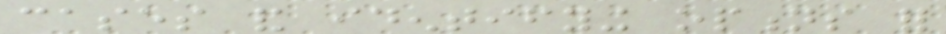cases and identifying options for
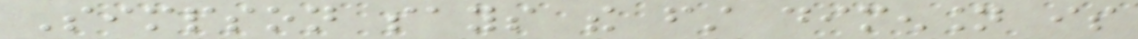Simpson says the first dimension is
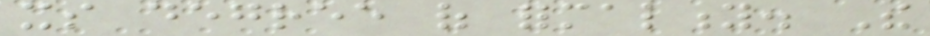its degree of formality. The
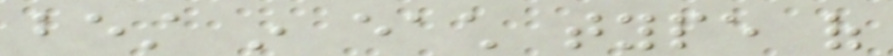best in each type of
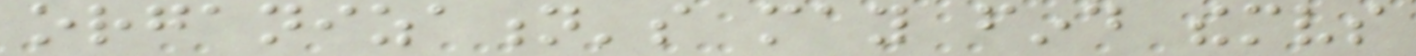organization's may find themselves
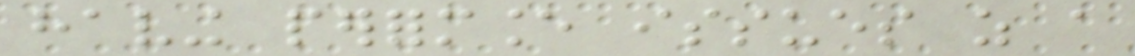having performance issues as a
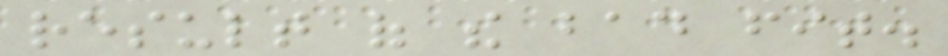result of the bad fit.
